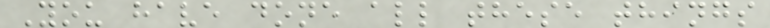You have done all these things
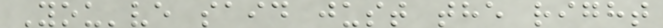You've said just the right
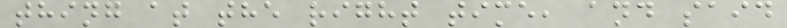thing at the right time, and said
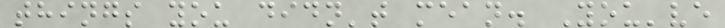things you didn't mean. You've
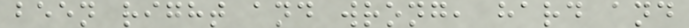been right and wrong, hard and
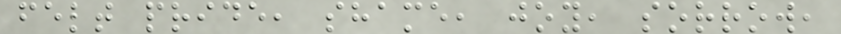felt pride, shame, joy, sorrow,
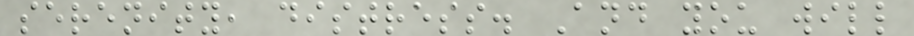serenity, distress. And you will
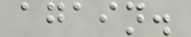again.
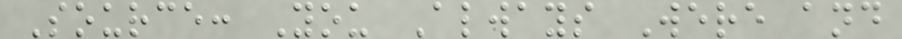Source: You Always Were and
